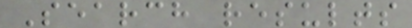Search results
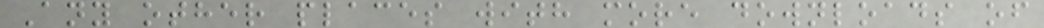Any other places with more downloads of
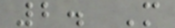2. M
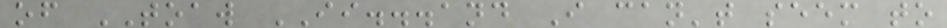of TOAW II...and I can't seem to
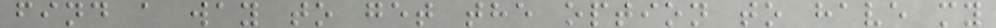find a way to get the option to have my
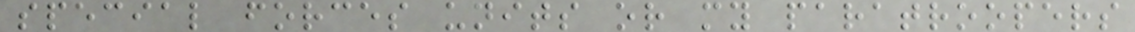special forces units or my paratroopers
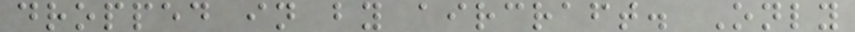dropped in by aircraft. Only
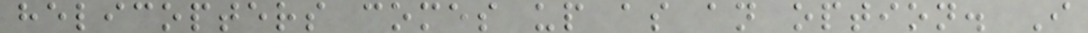helicopters comes up as an option. I
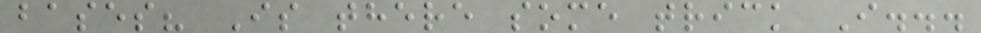bases? Is there some trick I...
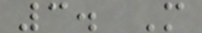3. M
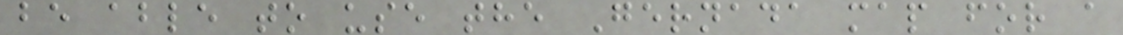be able to use the Gernada map for a
